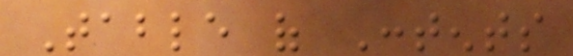Table of Contents
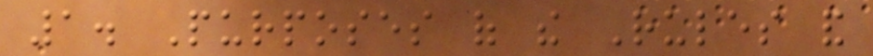1. Purposes of the Rules and
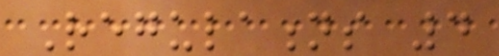Regulations 4
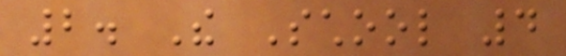2. The School 4
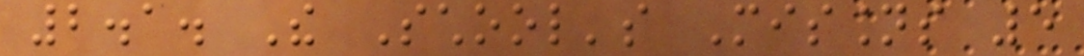2.1. The School's Missions 5
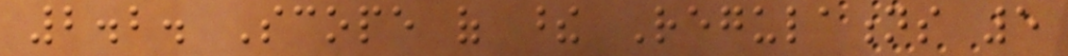2.2. Scope of these Regulations 5
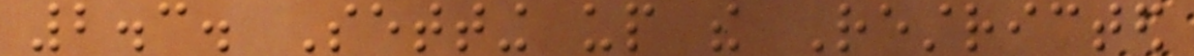2.3. Setting up the Restricted
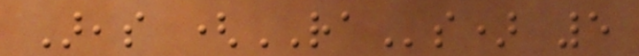Areas (RAs) 5
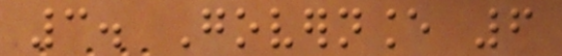3. Governance 6
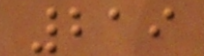219
